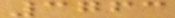3763
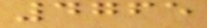4765
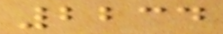2234
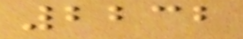2232
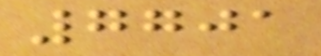7701
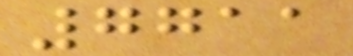7711
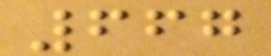667
